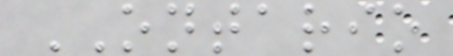ONTARIO
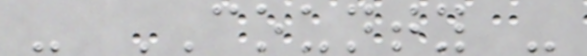- COUNTY -
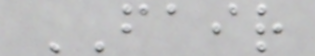FAIR
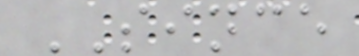SINCE
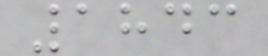1843
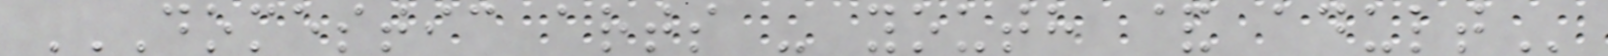DOMESTIC ARTS - YOUTH & ADULT
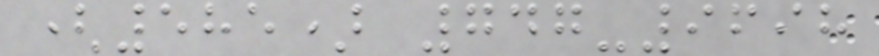(585) 747-9698
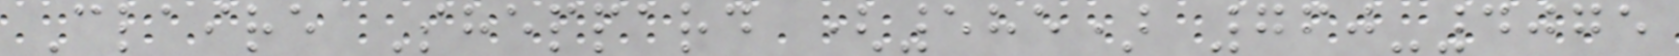Claire Sheppard (585) 760-4075
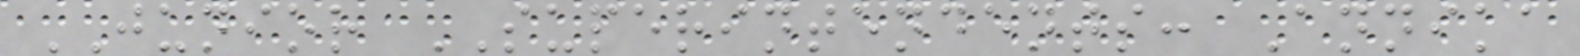JUNIOR SUPERINTENDENTS: Annika
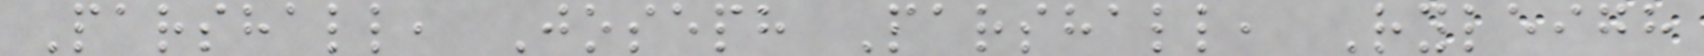Parshall, Joseph Parshall, Ryleigh
